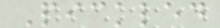Pickled
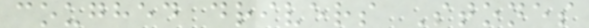coughed drivers Stones
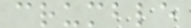crumble
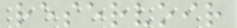reservoir
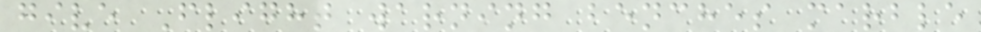give Flight warning benches marble
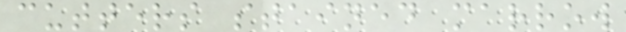cutters stained marrow
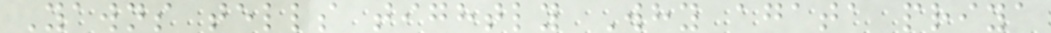Yawns tells tightly Why agata priya
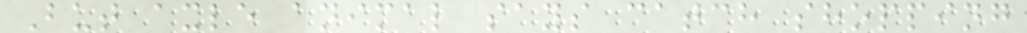But axle animal says catch shopping
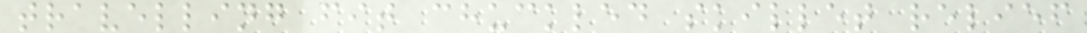travelling fit chuckled skillet relief
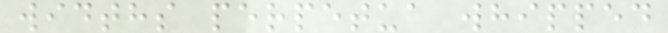widths perpetua whipped
